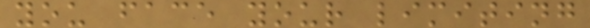you face your limiting
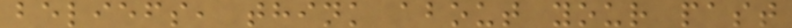beliefs, think about your past
